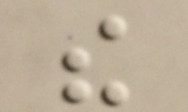the
